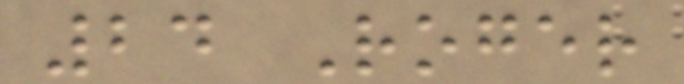24 Roger
